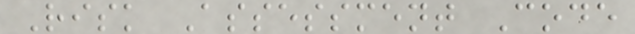Risk Assessment Code
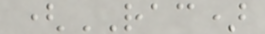(RAC)
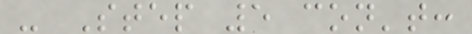- Step 5 con't:
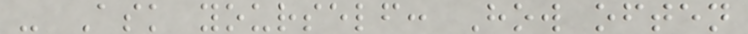- Ask yourself: How often
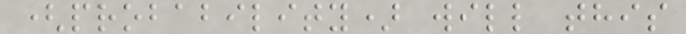(probability) will this
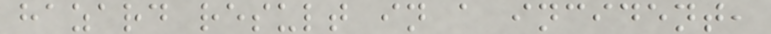hazard result in a incident,
